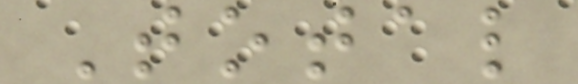Total
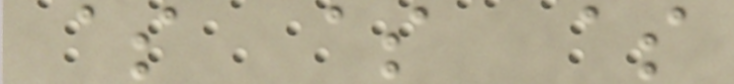$ $ $
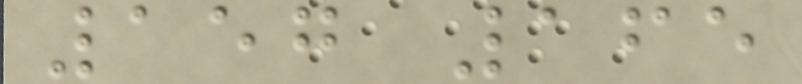157 165
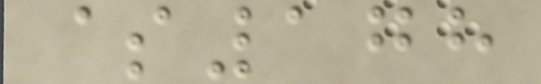$178
